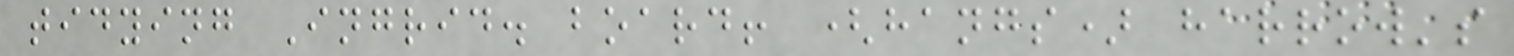tidying Ingrid. board! (hangs) harrow's
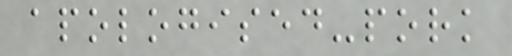apologised-pork
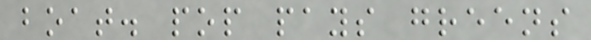boat. pop pays greens
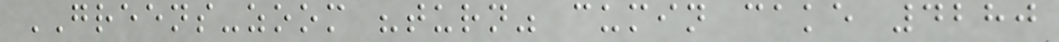GREENS-zoom "turn" cumin cake 4280
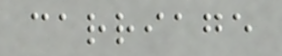carriage
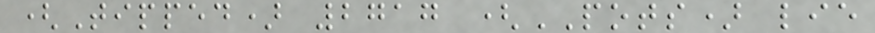(Tipped) 2717 (POTS) lie
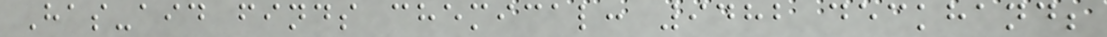Has-aid finds chemical: 9482 deckhand;
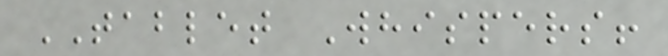TABLET Whispers!
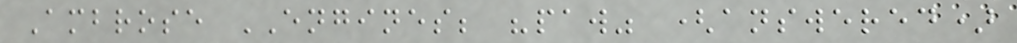Ambrose ENGINES; "paw" (answered)
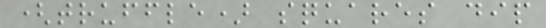(truffle) squares dip
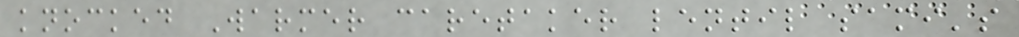knocked Warmer caretaker lentil sami's
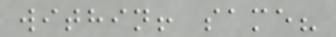within! same?
